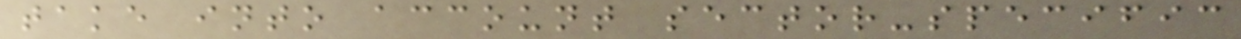take into account sector-specific
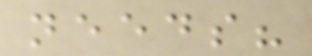needs?
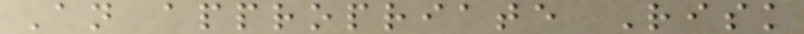An appropriate Risk
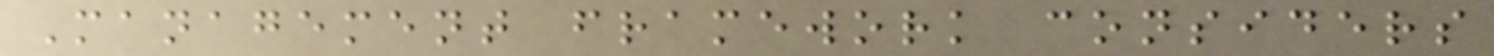Management framework considers
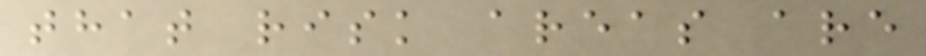that risk areas are
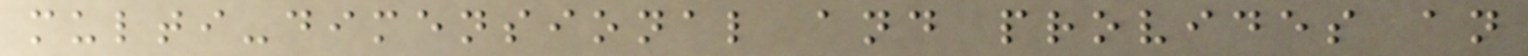multi-dimensional and provides an
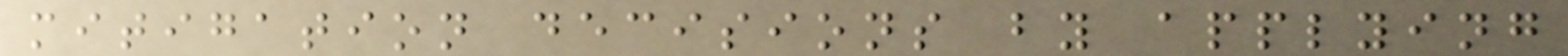mitigation decisions by applying
